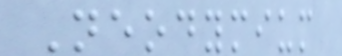Neodymium
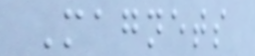Magnets
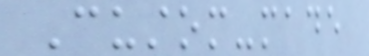Custom-made
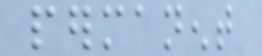permanent
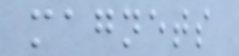magnets
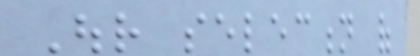Our selection of
